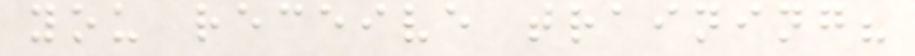you receive training?
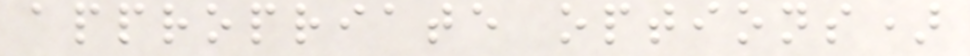appropriate options)
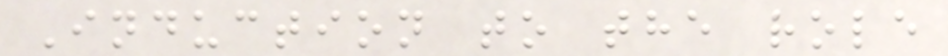Induction to the role
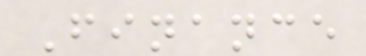Finance
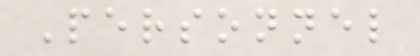Personnel
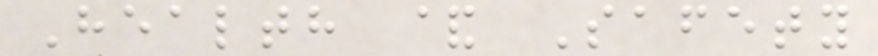Health & Safety
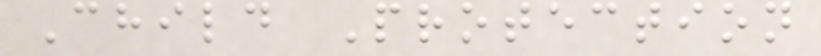Child Protection
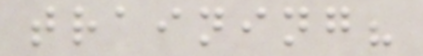training?
